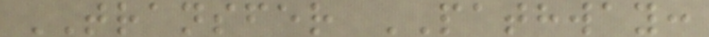TRANSFER PATHWAY:
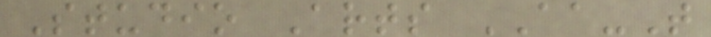Studio Arts AA-T
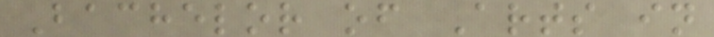Bachelor of Arts in
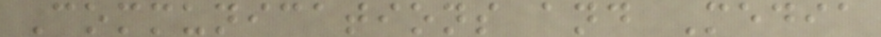Communications and Media
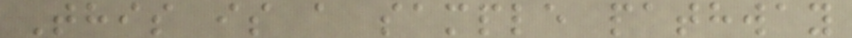This is a sample pathway
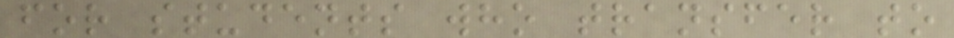for students who transfer to
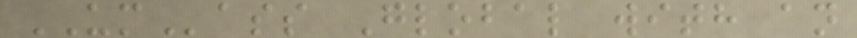UMass Global with an
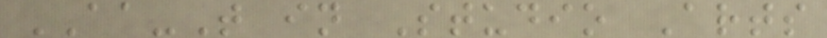AA-T in Studio Arts
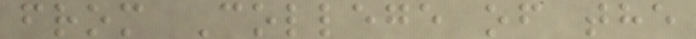from College of the
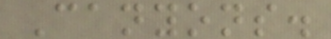Canyons.
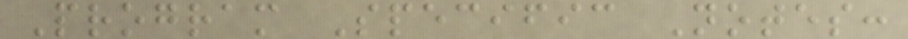Program Specific Notes:
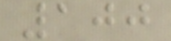100
